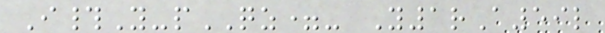I#Y-pQZ=- Y1rA59l
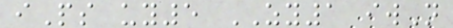iPs uy5 ZY1 iwN
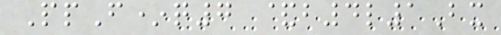PpF*q7 &b4l1Bx
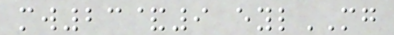mw23&9 eylMG
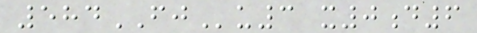584FJu3 x0d6
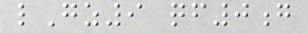lGz9 qf0g
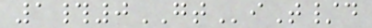1#0GTiT/d
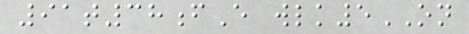91t38fE wlk5ON
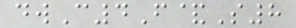dwC4F&S8
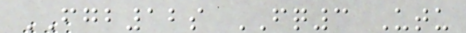FGB12s FQ3 Utu
